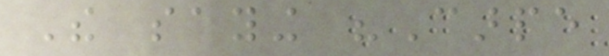The saying "Carpe
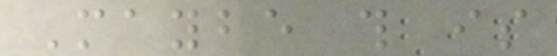Maybe this is
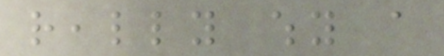really why a
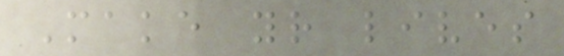Make your lives
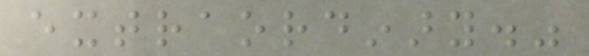extraordinary."
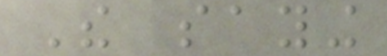The saying
